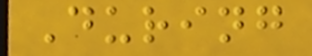During
